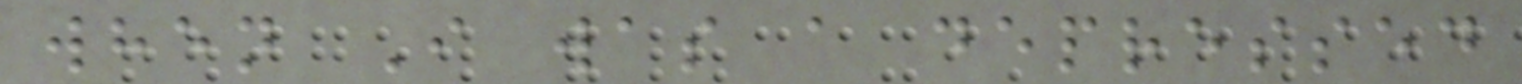when I was a depressed
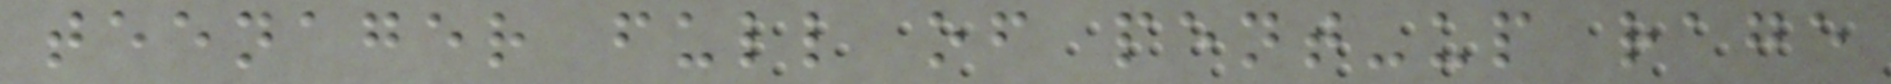teenager full of pent-up rage
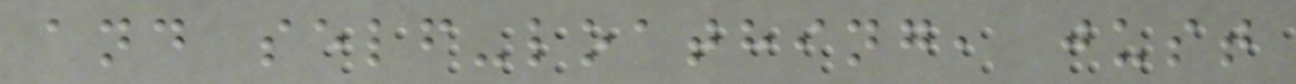and self-loathing, just
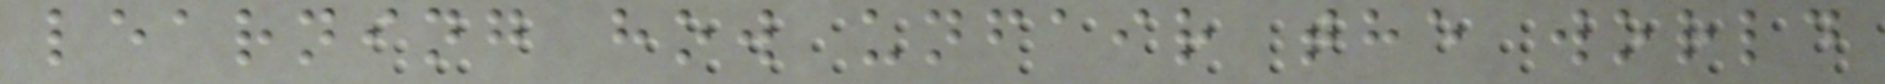learning how unfair the world
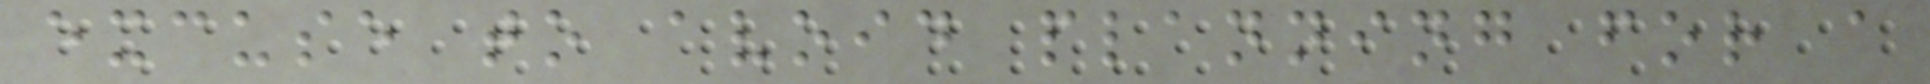excuse to avoid planning for a
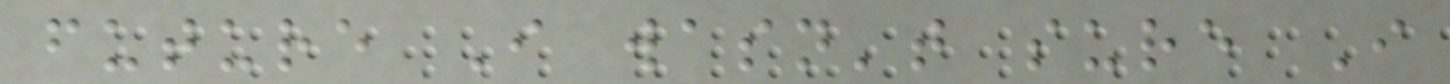future I wasn't sure I
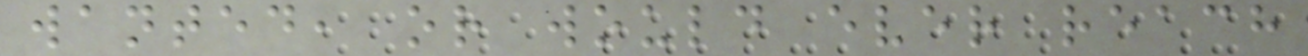wanted, or would ever reach
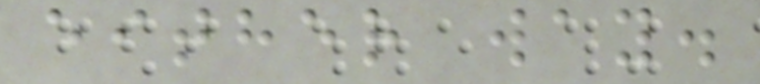either way.
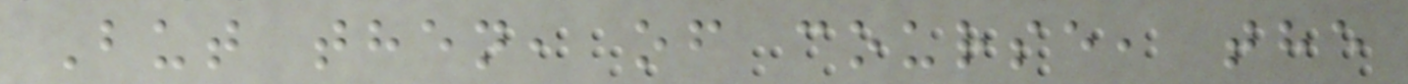But then, of course, the
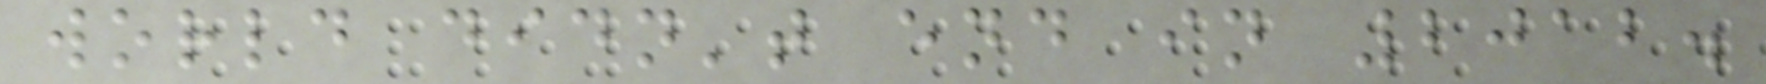world didn't end in 2012.
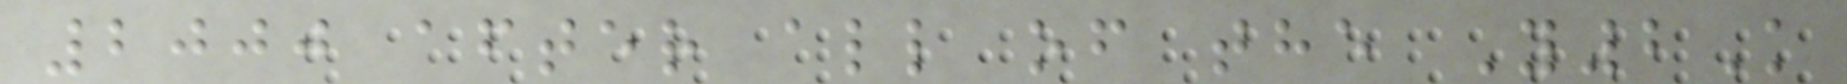2000 after all of the Y2K
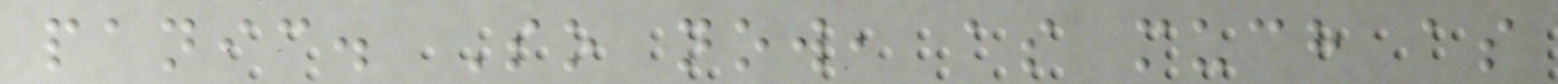panic. So now, as much as
